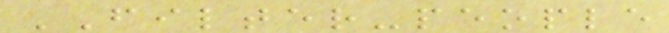FILTER-people
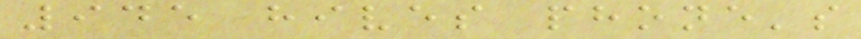945 hives phone's
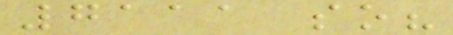7111 so?
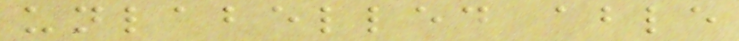unlabelled able
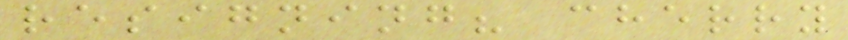resigning? cherry
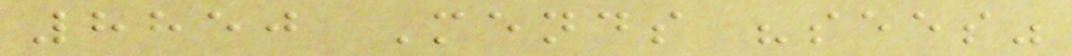8850 Mends "sees"
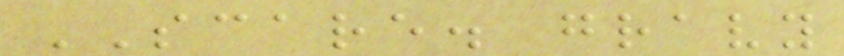SCARE. gravy
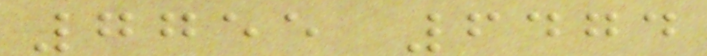7755 6474
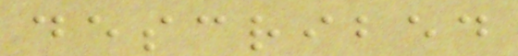described
